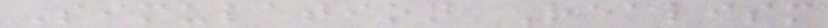Simulation Realism
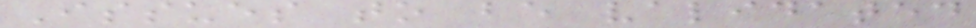Issues to be validated
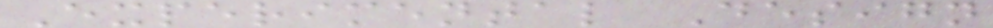Experimental Design
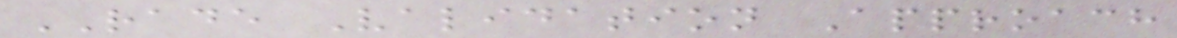RADE Validation Approach
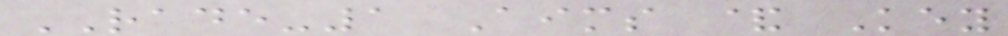RADE-1 Aims & Key
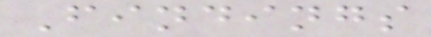Findings
